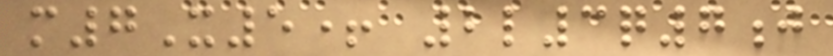m7X5+ 2l3q7j
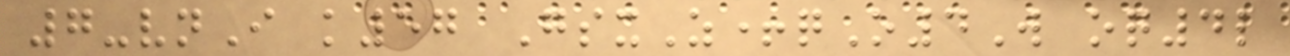7-vnI k57 GsxZ+qO4W oq4l
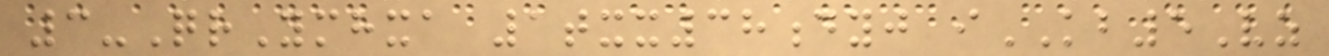3-QrYmhxa 1txx38dyj iKB5Vz
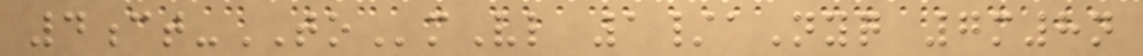4ct-TOmVl 1/aNyq 7m8n
